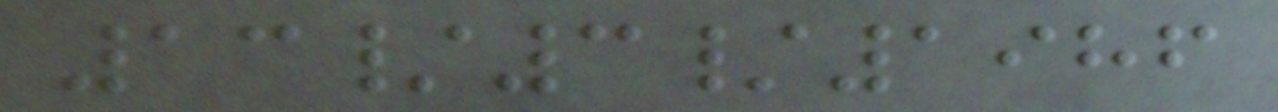13/3/1986
